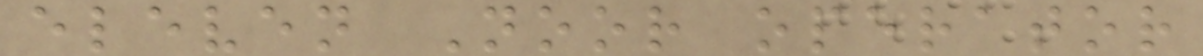eleven Noor operator
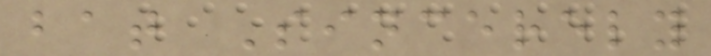bat Sincerely
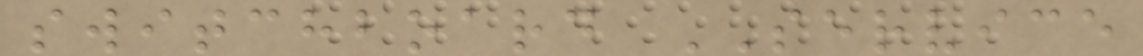switchboard SERVICE
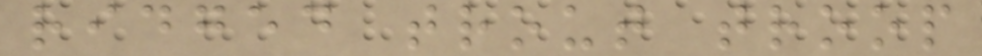ridged trout troop
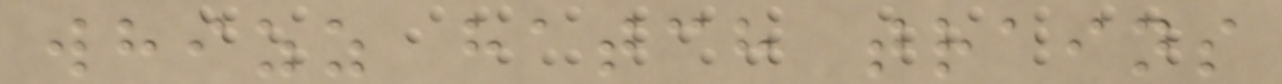whizz hatch trains
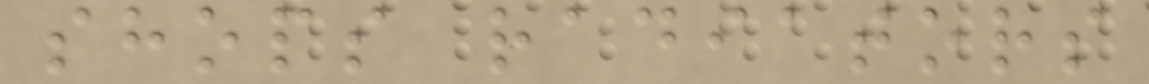shops radiators
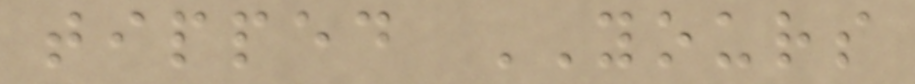tipped YOURS
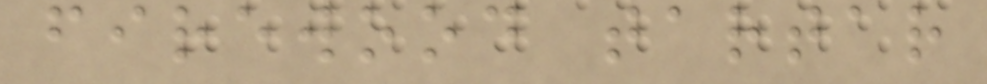firewood tartar
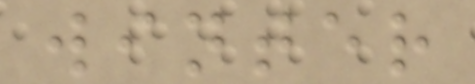winter
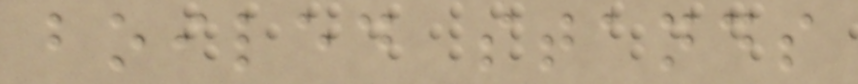boiled stands
